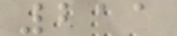211
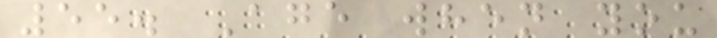55. Age when you
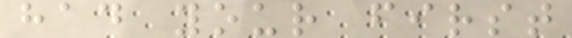had your first
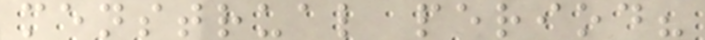menstrual period?
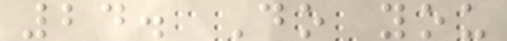24. Do you
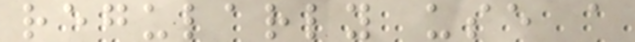regularly use a
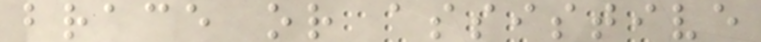brace or assistive
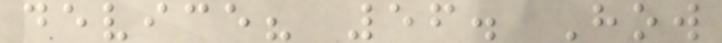device? 56. How
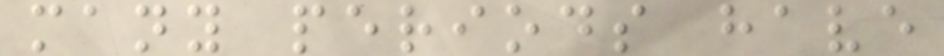many periods have
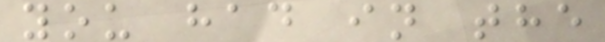you had in the
